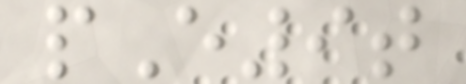pE9t
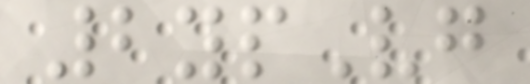2ypVg
